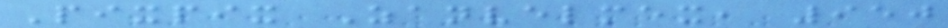Pixpix Zanvelmex, 950
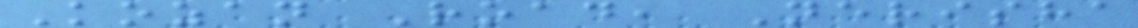Kozan Road, Nerisha
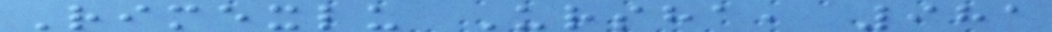Rimexlu Ursha, 981
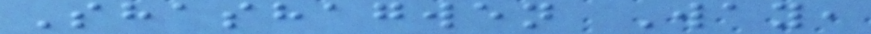Shashagwen Way,
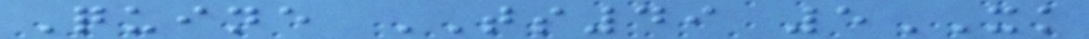Quine TS49 5XK
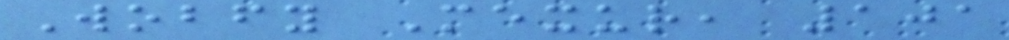Wobfy Mexur, 101
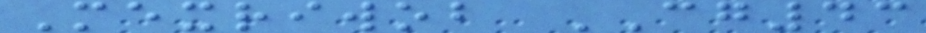Mexriwob CG43
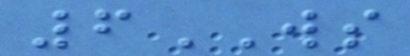6WS
